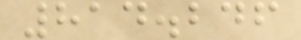814.246
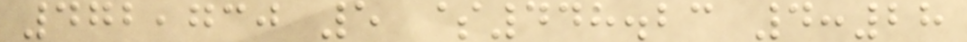472,730 5 $448.23 4:28
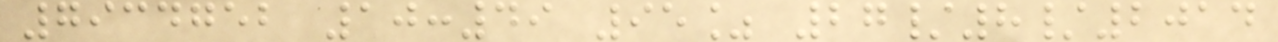7934752 10:49 95% 27/8/2014
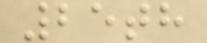25th
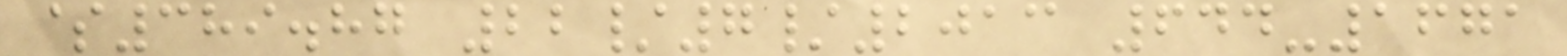$389.87 22/7/2013 644-1671
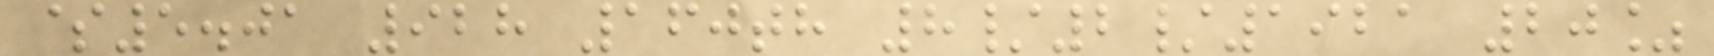$5.01 928 160th 8/2/1921 20%
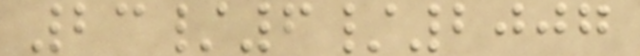23/6/2007
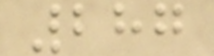287
